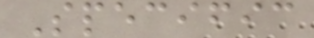Specific
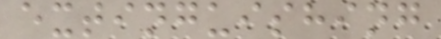extinguishing
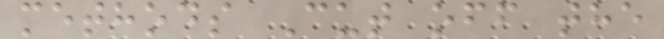methods Cut off the
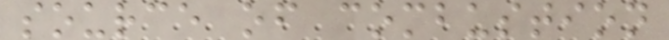source of combustion
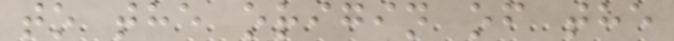to the origin of the
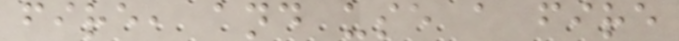fire, and use a fire
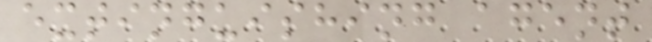extinguishing agent
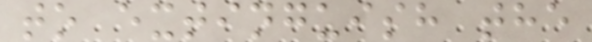to extinguish the
